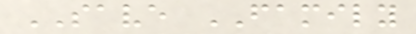SAVE FAMILY
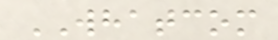WHATCOM
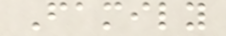Family
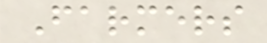Farmers
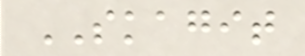SKAGIT
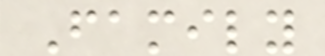Family
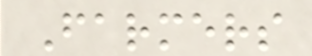Farmers
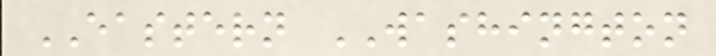EASTERN WASHINGTON
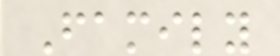Family
